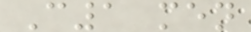C1 men
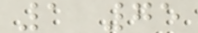1 75
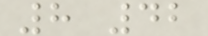8 42
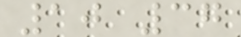10 37
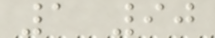1 90
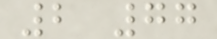2 77
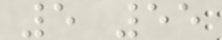5 55
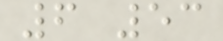6 53
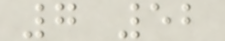7 52
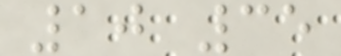10 35
